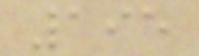195
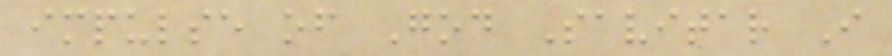impulse of God Savitar I
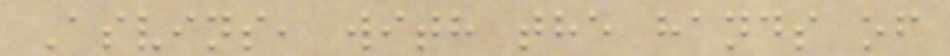Asvins, with the hands of
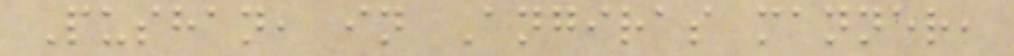Pushan, in Angiras manner,
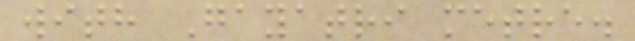with Gayatri metre.
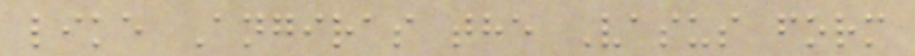like Angiras the Vasus form
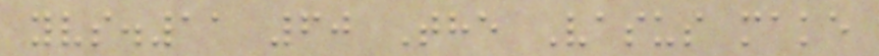yvs.11 60 The Vasus make
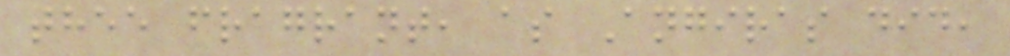thee fragrant, as Angiras did,
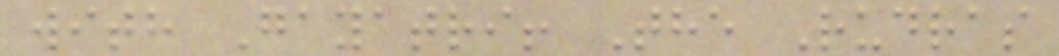with Gayatri! The Rudras
